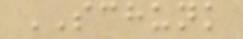SCHUNK
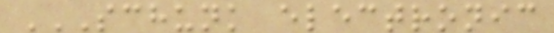SCHUNK ELECTRONIC
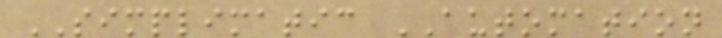SIMPLIMATIC AUTOMATION
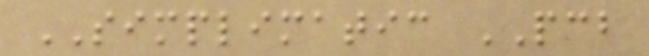SIMPLIMATIC PCB
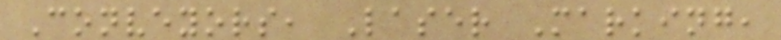Conveyors, Laser Marking,
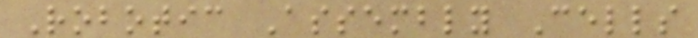Robotic Assembly Cells
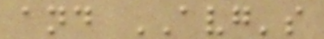and AVG's
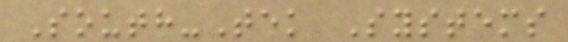South-Tek Systems
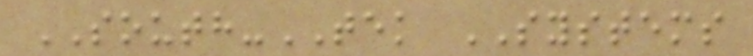SOUTH-TEK SYSTEMS
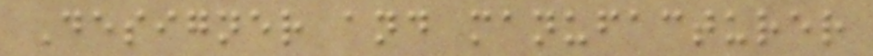Designer and manufacturer
